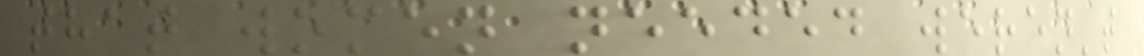that women needed weren't
